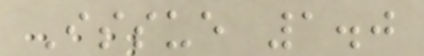Issue 1.0
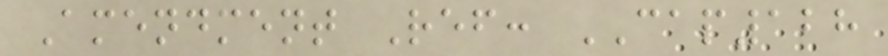Amendment Ref: CAP128
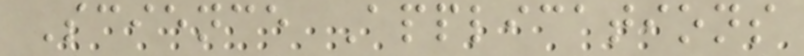Science Applications
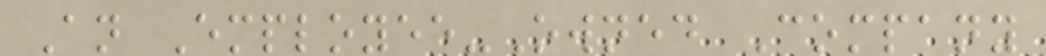An Employee-Owned Company
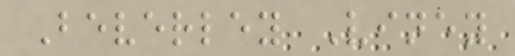Beverley Viney
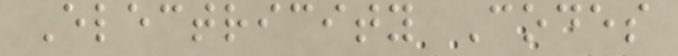Electricity Codes
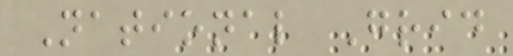National Grid
